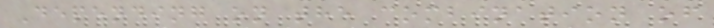Depending on the combination of
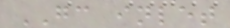GC inlet
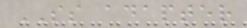SS adapter
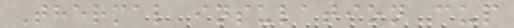Thermal insulation cup
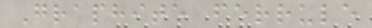Graphite ferrule
